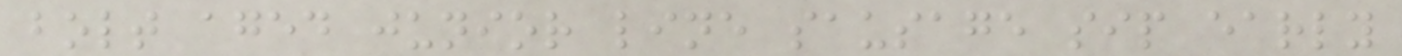bolt aged junior line sausage sip early
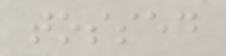tossed
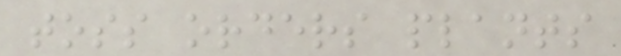toss orders plants
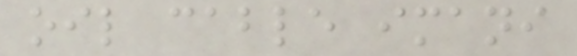oil cable imani
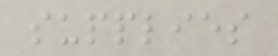supplies
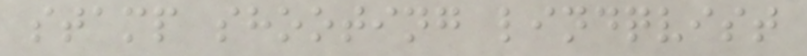stamp shooting lindqvist
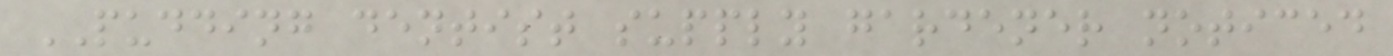PUDDING dentist supply gardener noticed
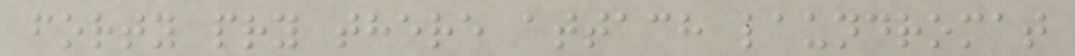forty pry there attach laundromat
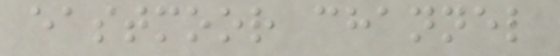eastmoor channel
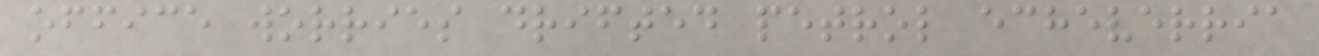office worries drifted petrol echeverria
